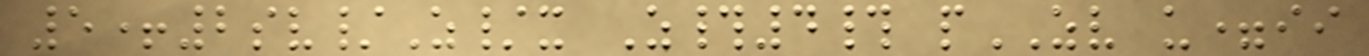5+2sv/Z/x Z#4# pZV u=ii
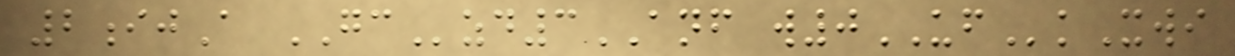2ijA GCzd3ANF w0UFkXwi
